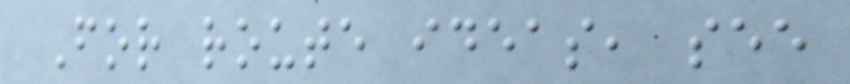For route ideas, see
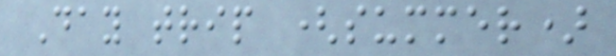Day trip (summer)
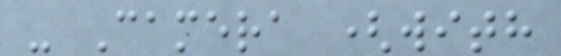- Camera (with
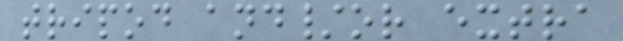tripod and/or extra
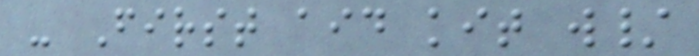- First aid kit w/
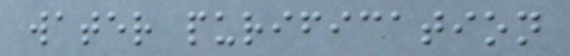water purification
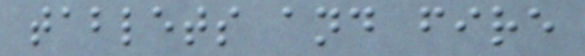tablets and fire
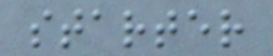starter
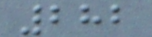282
